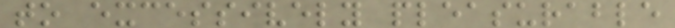to excessively pleasurable
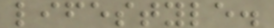lifestyle.
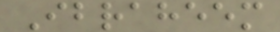Ibraheem
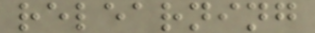relearning
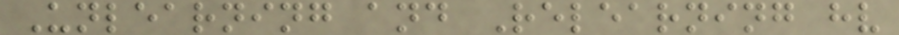Unlearning and Relearning hv
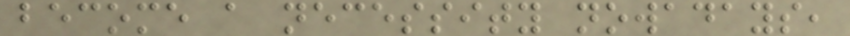become a necessity nowadays,
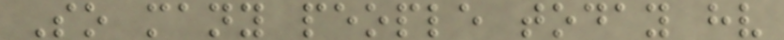So many people today hv
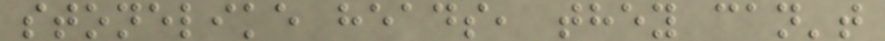stonelike heads, they can't
